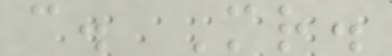c. Mr.
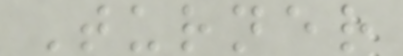Turner
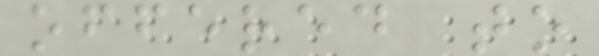offered to
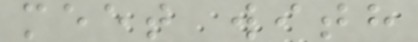meet with
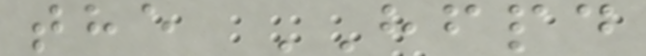the HFPD
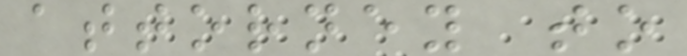attorney to
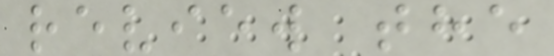review the
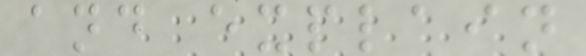and explain
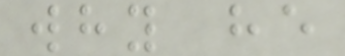why he
